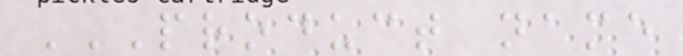PRODUCT NAME
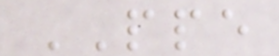PPE
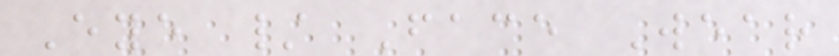Eye / Face Wear
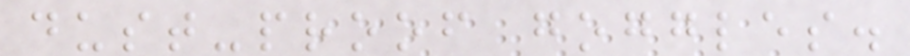dust-proof goggles.
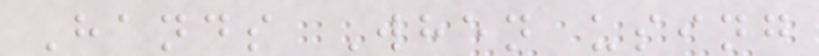Hands When using
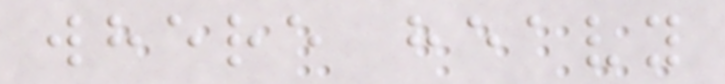where heavy
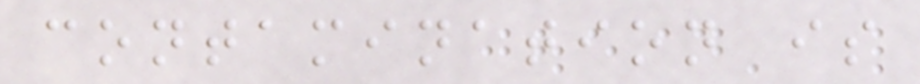contamination is
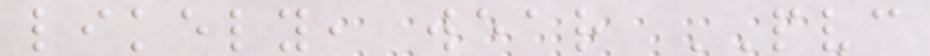likely, wear PVC
